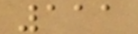111
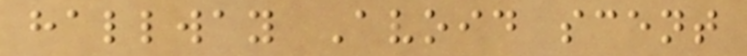hallway Avoid scent
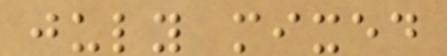july mixed
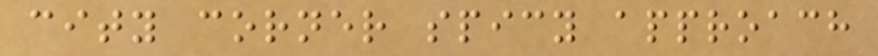city corner spicy approach
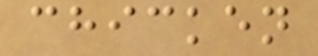chicken
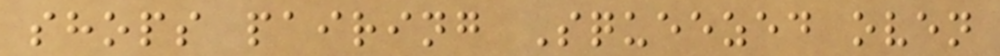shops pairing Squeezed oven
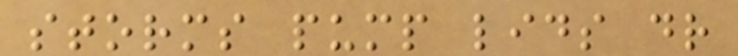storms pump lids dr
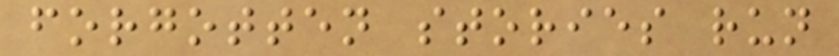forgotten stories run
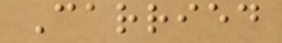Carried
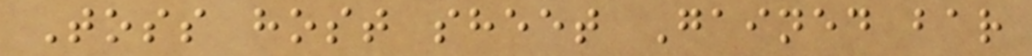Toss host sheet Gained bar
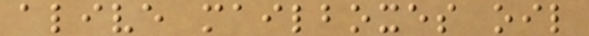alive mailboxes oil
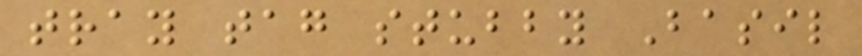tray tag stubby Basil
